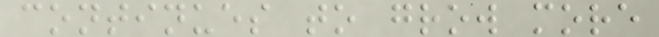continues to grow more
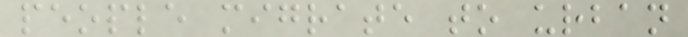people migrate to urban
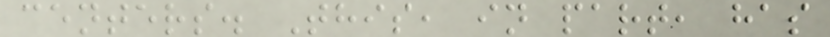centers. This, in part, has
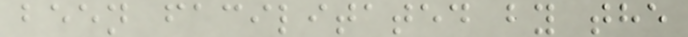been facilitated by the
